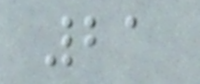21
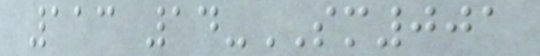113 14-SM001
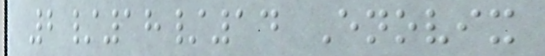2/18/14 Enovix
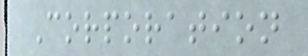Corporation
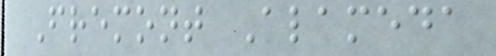Fremont Alameda
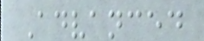Advanced
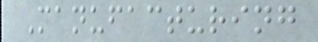Manufacturing
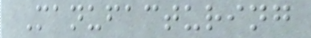Manufacturing
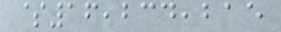$16,234,215
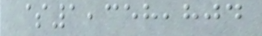$1,358,804
